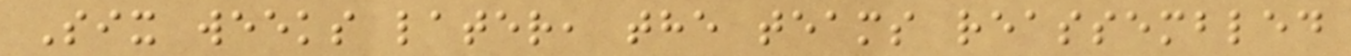Six weeks later, the teams reassembled
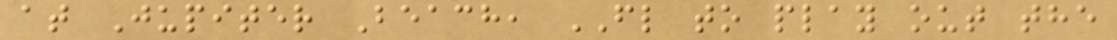at Jupiter Beach, FL to play out the
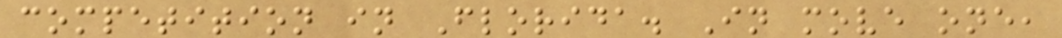competition in Florida. In move one,
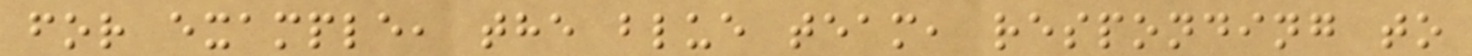for example, the blue team, responding to
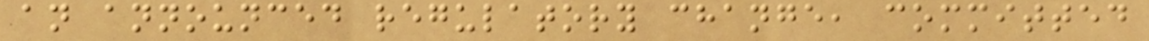an announced regulatory change, committed
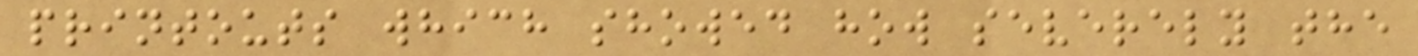printouts which showed how severely the
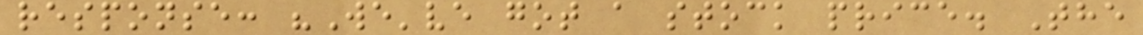response: "We've got a stock price. The
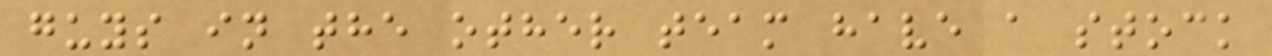guys in the other team have a stock
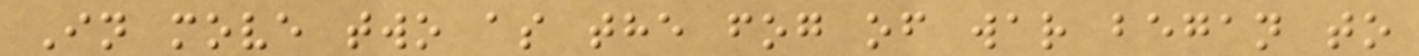In move two as the fog of war began to
